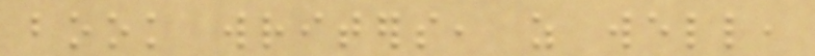book writers, as well,
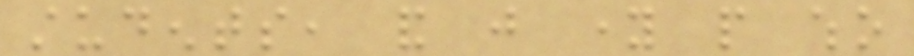students, and just young people who
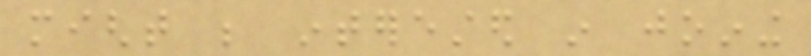might be interested in joining
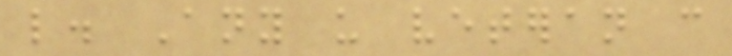like. Any us veteran can
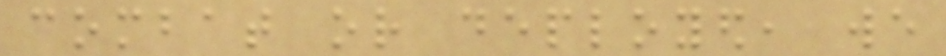combat or deployed, we
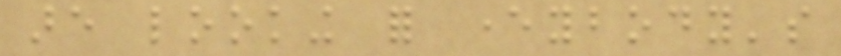are looking for everybody's
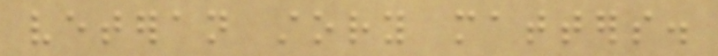veteran story matters.
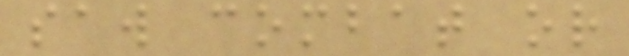saw combat or
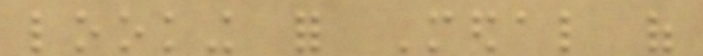looking for Medal of
